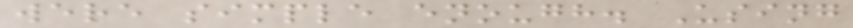were simple enough. Using
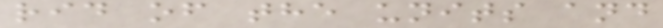rid of the units and
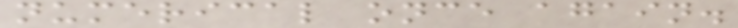numerical once again.
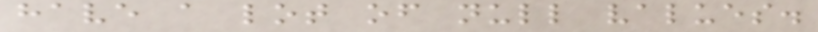have a lot of null values.
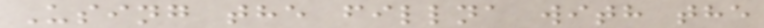Using the fillna with the
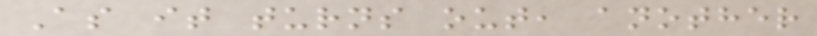As it turns out, another
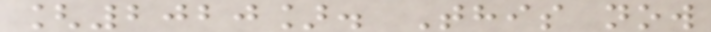[2020]. This now
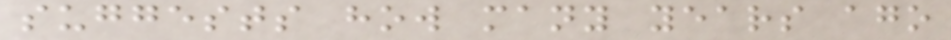suggests how many years ago
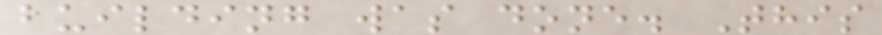building was done. This
